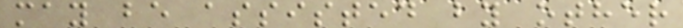may be assisted by other
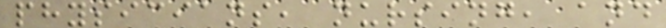physicians, nursing, and
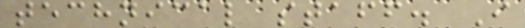technical staff. I
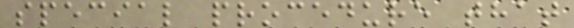special procedure that
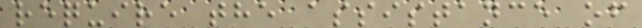require the assistance of
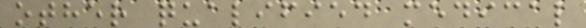other qualified medical
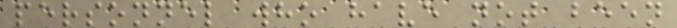personnel who have not been
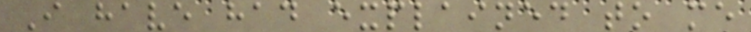I have had explained to me
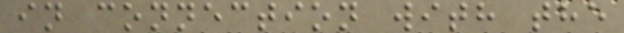in connection with the
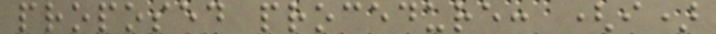proposed procedure: (i)
